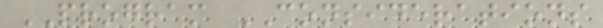PROGRAM CONSIDERATIONS
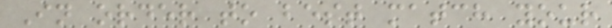In order to best match your
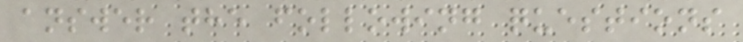answer the following questions
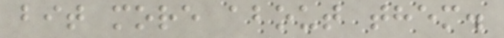bit more about them.
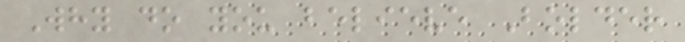Why do you believe Bolder
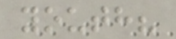youth?
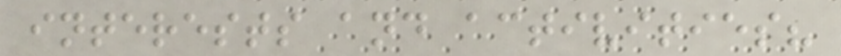interests and activities?
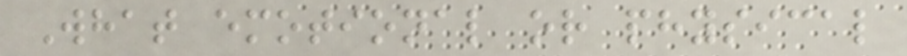What emotional or physical
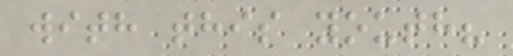with this youth?
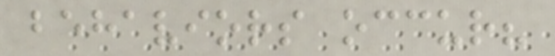behaviors occur?
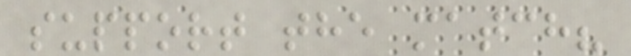support the match?
